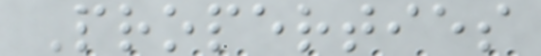Properties
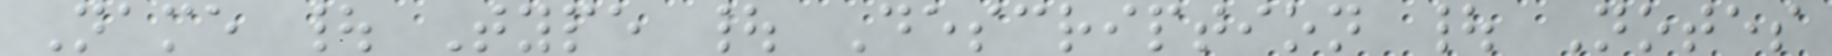Name | Type | Description | Notes
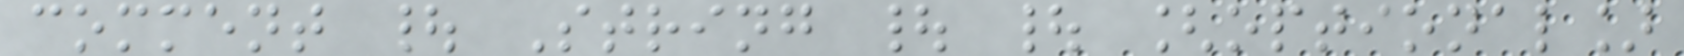comment | String | | [optional]
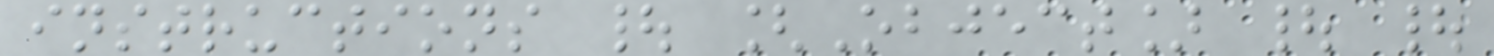instructions | [Object] | |
